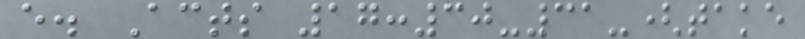e. Acts 17:30-31-(take
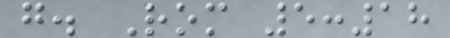g. Rom 5:18
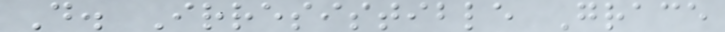D. Irresistible Grace
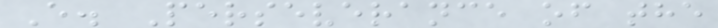E. Perseverance of the
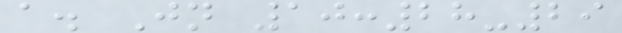a. Jn 10:28-29
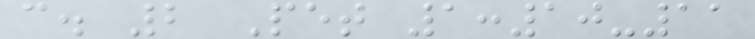c. 2 Pet 1:10-11
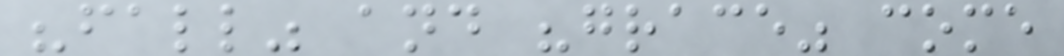"fall" and "grace" come
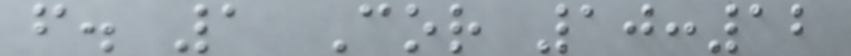f. 1 Cor 10:12
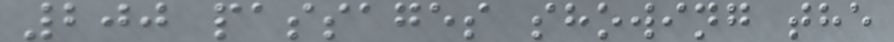200 passages showing the
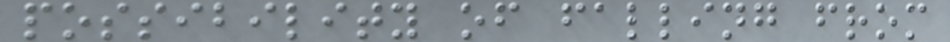possibility of falling from
